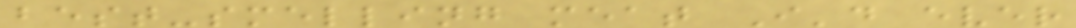best-smelling meat I'd ever
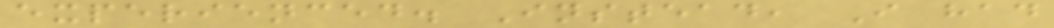experienced. Instead, I had
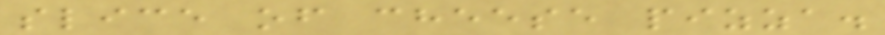slice of cheese pizza.
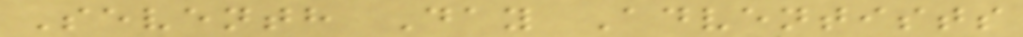Seventh Day Adventists
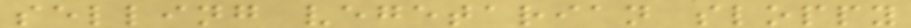selling vegetarian sloppy
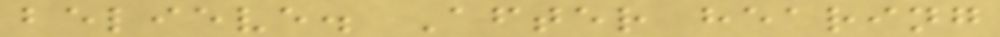believe. After hearing
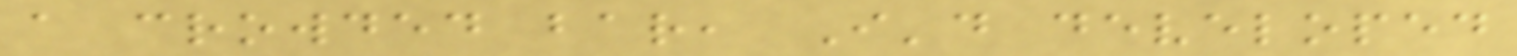a crowded bar, I'd developed
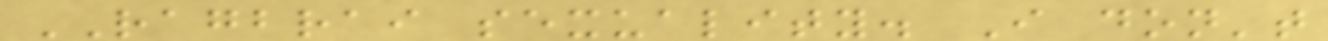RAGBRAI sexuality. I don't
